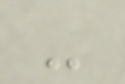-
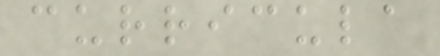curricula
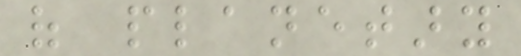of planetary
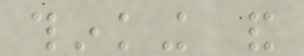thinking and
